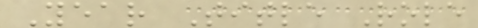Year Title Role
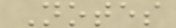Notes
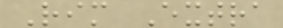Rim Extra
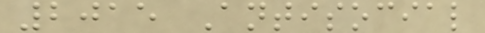2015 Antisocial
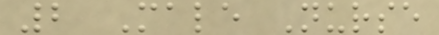2 Male Nurse
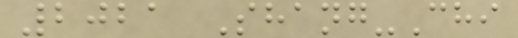2021 Shang-Chi
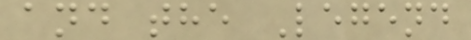and the Legend
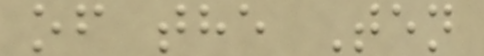of the Ten
